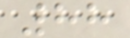88
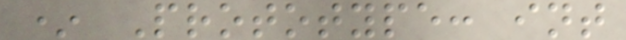* Prototype: int
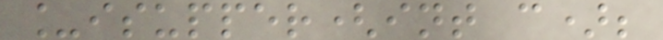_isupper(int c);
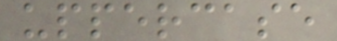uppercase
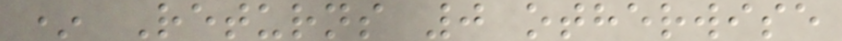* Returns 0 otherwise
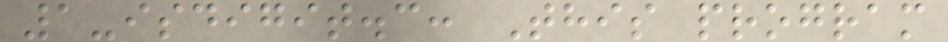1-isdigit.c: This program
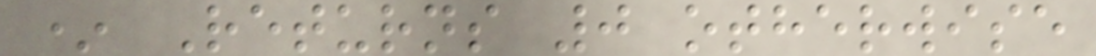* Returns 0 otherwise
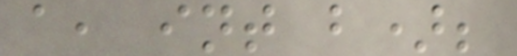a, int b);
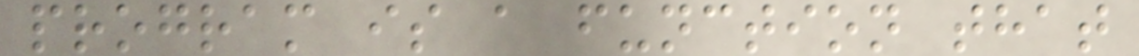program is a function that
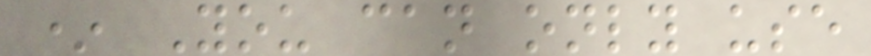* You can only use
